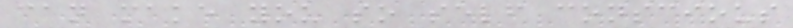can make you so self conscious
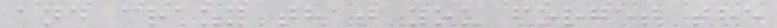and crazy that you forget the
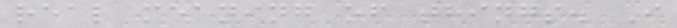real meaning of things. I
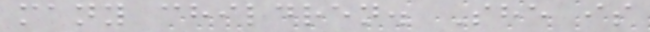many children. She is
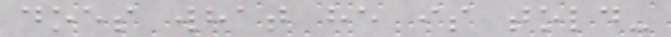does what he is told-
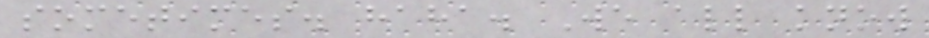sometimes. haha. We all know
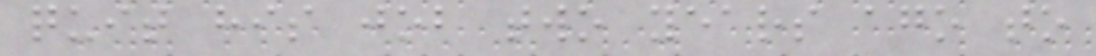quit his job two years ago to
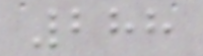288
